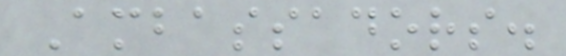Ambassadors.
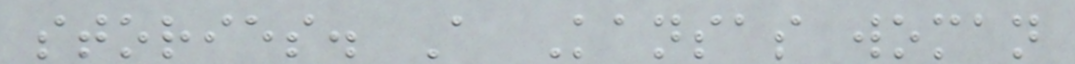stories. A Kansas woman
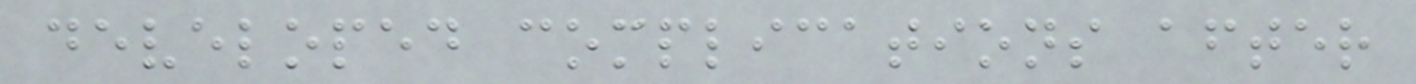developed complications after
